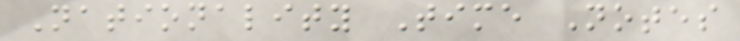Nationality Time Notes
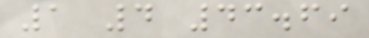1 4 43.69
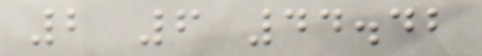2 6 44.42
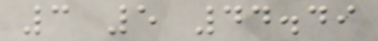3 5 44.49
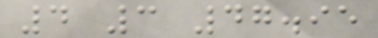4 3 47.95
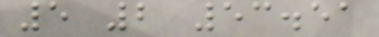5 2 53.51
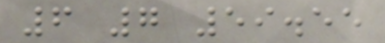6 7 59.55
